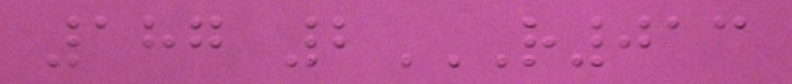187 2R013
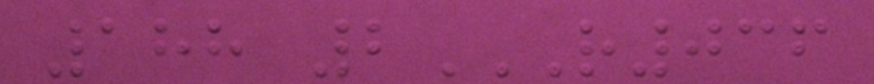188 2R036
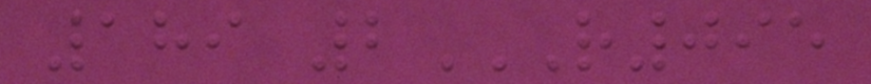189 2R095
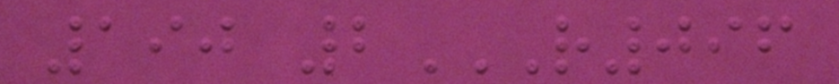190 2R096
